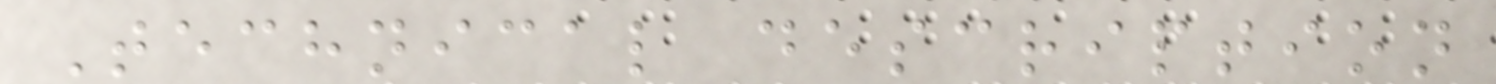Technical description
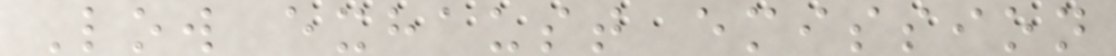Low exhaust emission
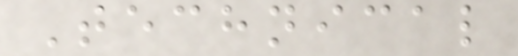Technical
